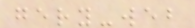gery-web
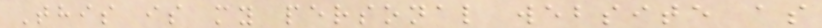This is my personal website as
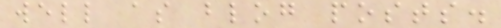well as blog posts.
